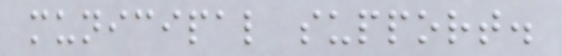municipal support.
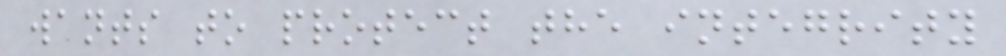wants to protect the integrity
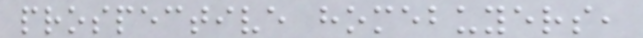prospective homebuyers,
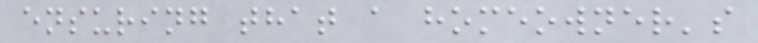ensuring that a homeowner's
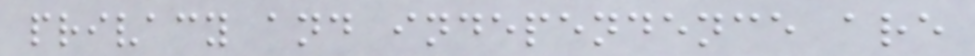privacy and independence are
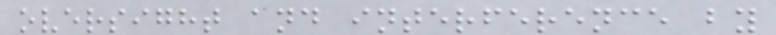oversight and interference by
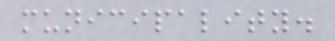municipality.
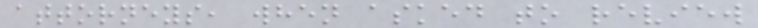attorneys, when asked to review
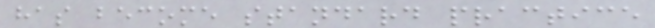has become standard practice
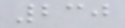230
